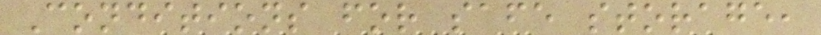Conditions for safe storage,
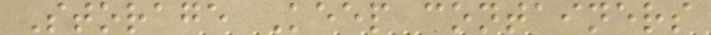Storage Keep containers
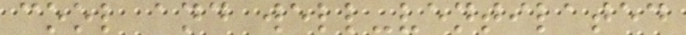cool and well-ventilated
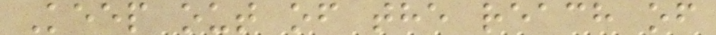Keep out of the reach of
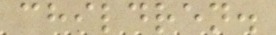children.
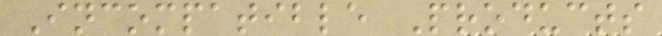Incompatible Products
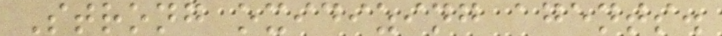Strong oxidizing agents.
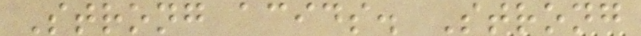Strong acids. Strong
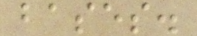bases.
